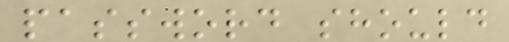password should
